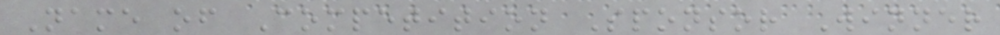Name of Competition Sponsor Winner
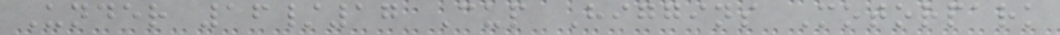Under 16/17 Cup Higgins Motorpark
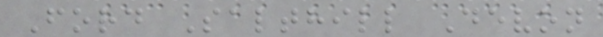Ford Salthill Devon
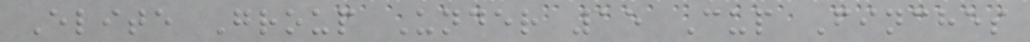Elite Group Under 15 Cup Finches
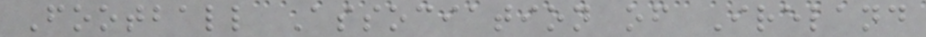Football Association of Ireland
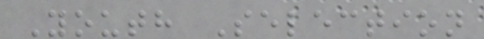Youth Selection
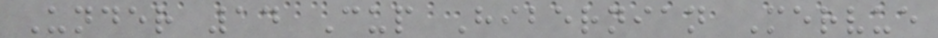Under 14 Cup Hibernian Mervue
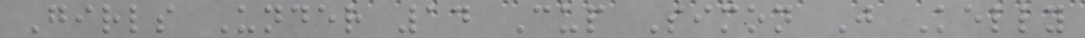Girls Under 14 Cup Simon J Kelly
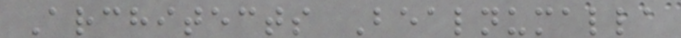Architects Bealnumalla
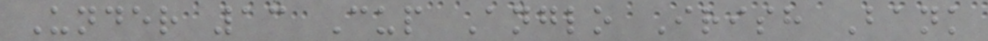Under 13 Cup Anglo Irish Bank
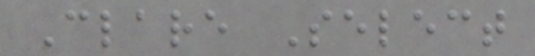Clare Select
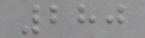280
